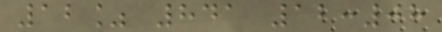12% 841 12:08
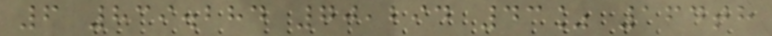6 839.284 70,294 43% 164th
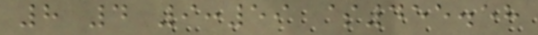8 4 9:59 $455.58
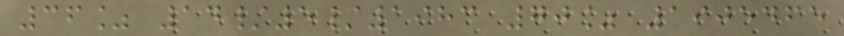36% 14/5/1983 70% 1905465
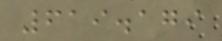619.179
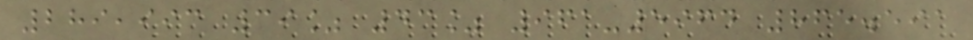289,993 39% 43% 961-5964 865.591
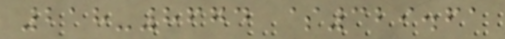218-8674 $329.61
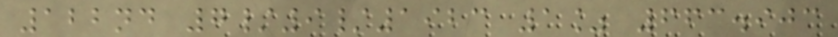122nd 7/9/1923 1% 663.903
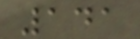141
